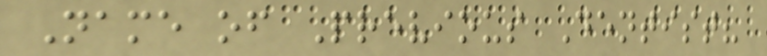Name of Previous Dentist?
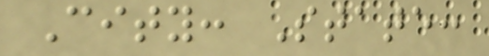City: State:
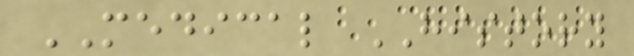MEDICAL HISTORY
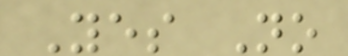Yes No
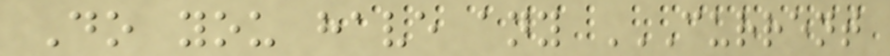Do you have any CURRENT
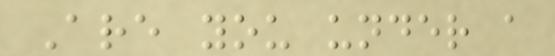Are you under a
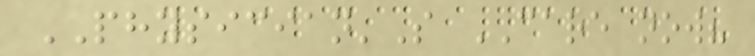PHYSICIAN'S CARE now?
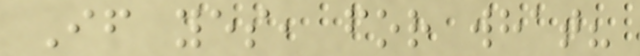If yes, for what?
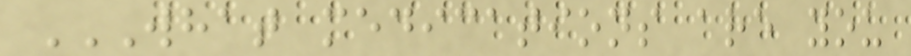WHAT MEDICATIONS ARE YOU
